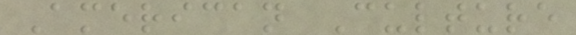American Culture
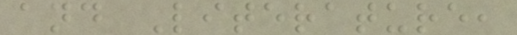and Literature,
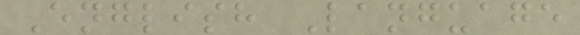English Language
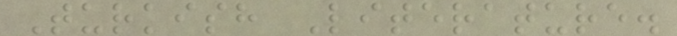Turkish Literature.
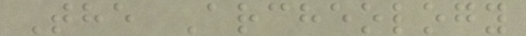The Archeology
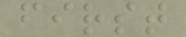first
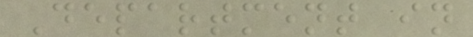Department in
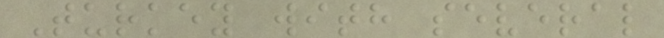Turkey with several
